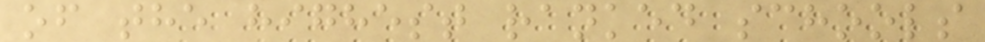of the highest ranked schools
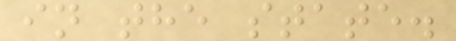in the state.
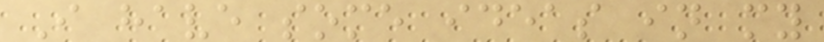I have some ideas in my
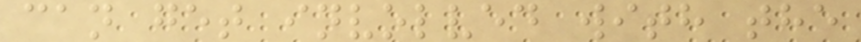can get involved with the
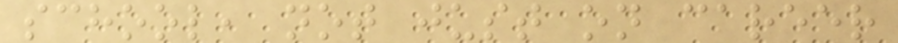school, not just on career
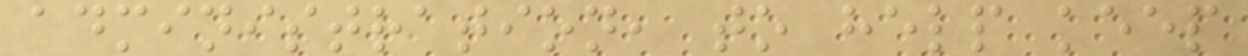administration, to help keep
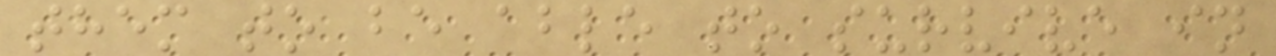them to be able to survive in
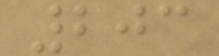203
